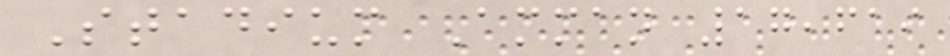Stadium Amman 17,619
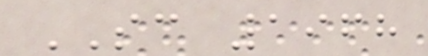SC 1968
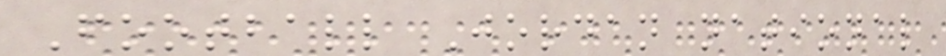Football Jordan national
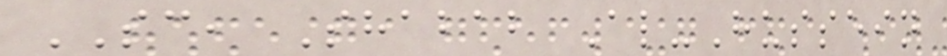SC, Shabab Al-Hussein
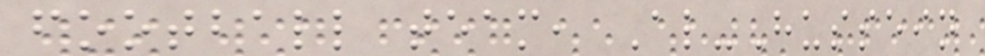football team, Al-Hussein
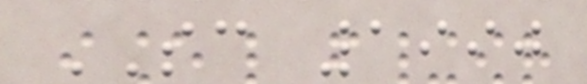SC 1990
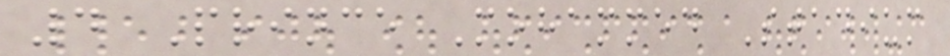4 Prince Mohammed Stadium
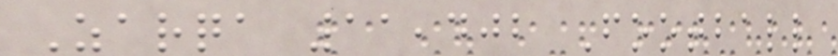Zarqa 11,402 Football
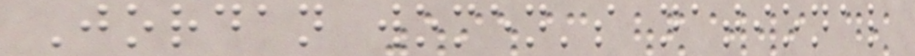Jordan women's national
